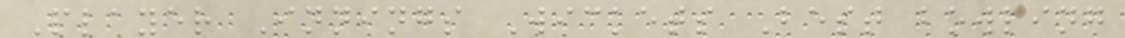Player Innings Wickets Best bowling
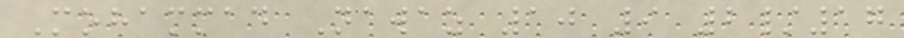Mohammad Nawaz 10 9 2/17
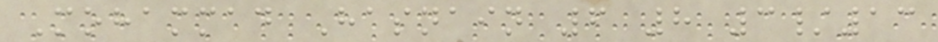Mohammad Hasnain 6 8 3/13
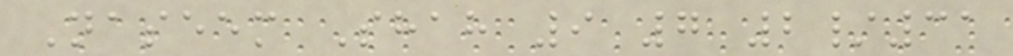Naseem Shah 9 7 2/31
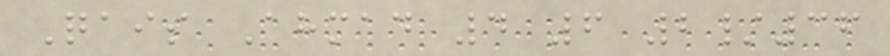Qais Ahmad 4 6 2/36
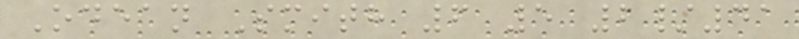Odean Smith 6 5 2/41
